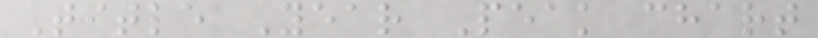Title Year Peak chart
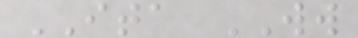ITA WW
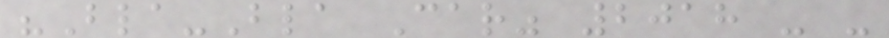"Bla-Bla Car" 2018 - -
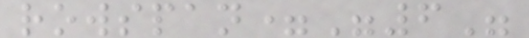rowspan="6"
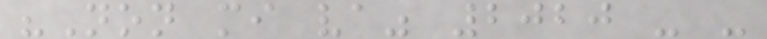"Non mi va" 2020 - -
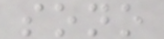sono
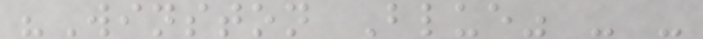"Winston Blue" - -
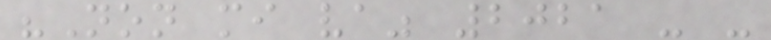"Non mi va" 2021 - -
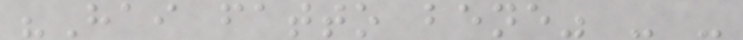"Hai fatto bene" - -
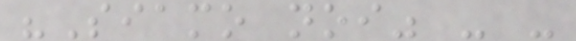"Siamo noi" - -
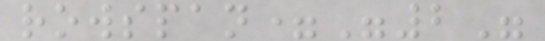rowspan="2"
